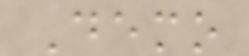Demo
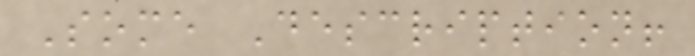Some Description!
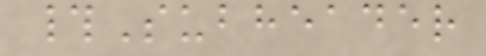#Subheader
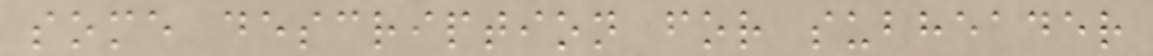some description for subheader
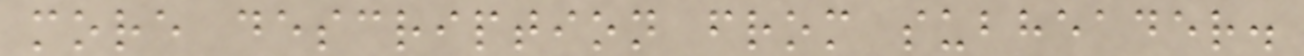more description from subheader.
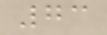73
